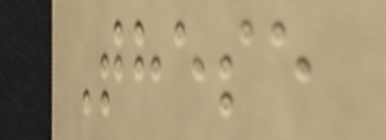These
